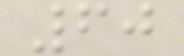60
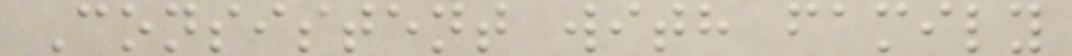Consistent with family
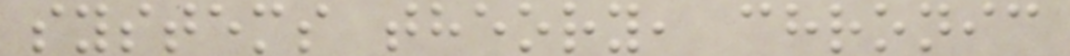systems theory, chronic
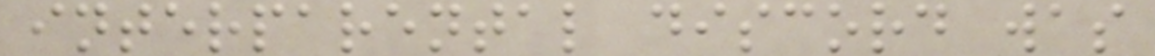interparental discord was
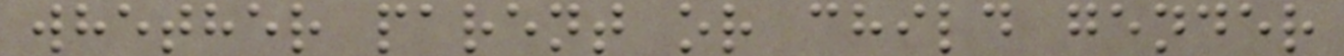whether parent or child gender
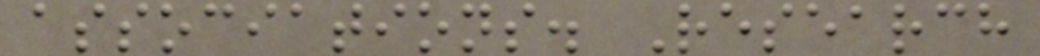associations. Research
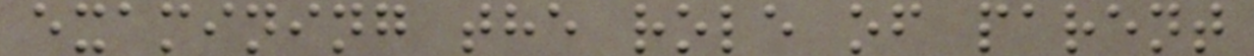examining the role of parent
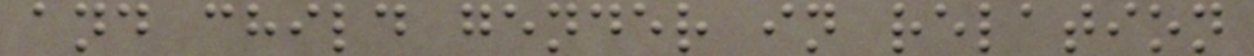and child gender in relation
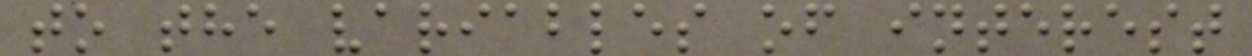to the variables of interest
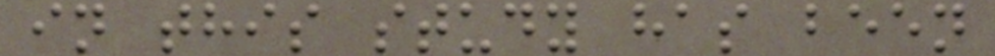in this study has been
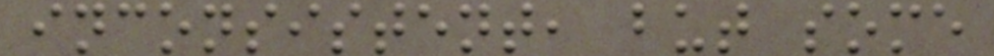inconsistent, but some
